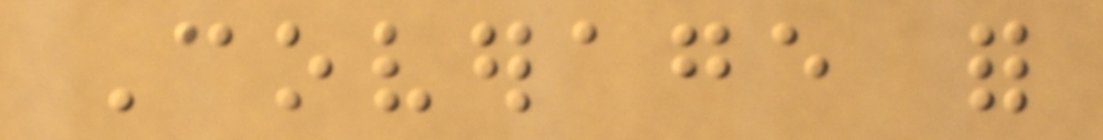Coverage for
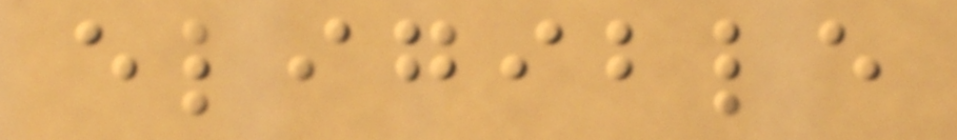eligible
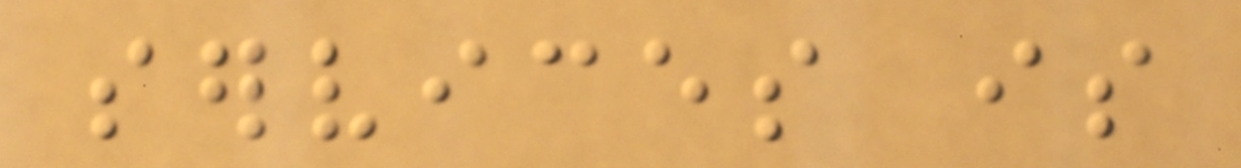services is
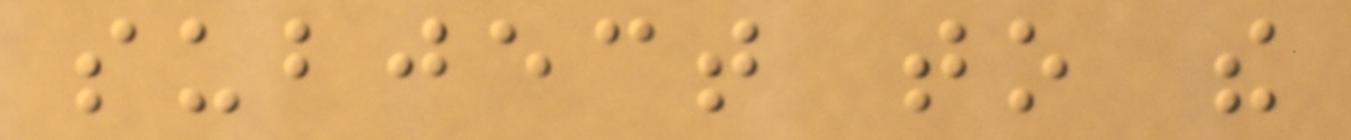subject to the
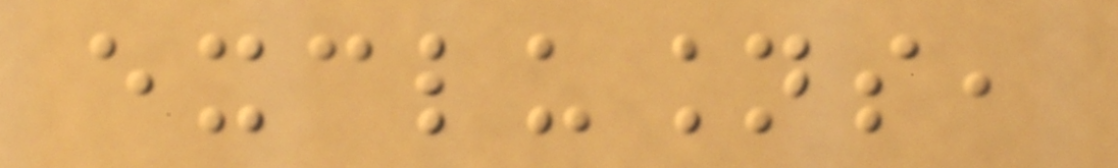exclusions,
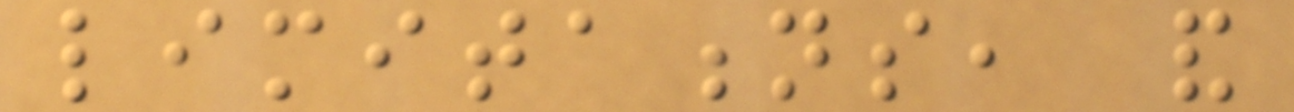limitations, and
